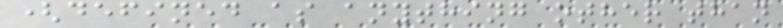(defined as anything other than
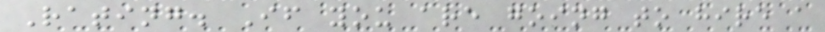Rating. If you are going to hire a
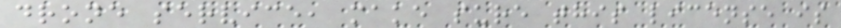drone service, make sure this license is
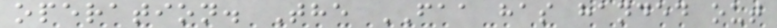operation. The FAA has handed out
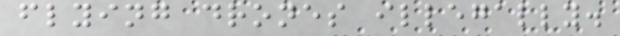flying drones illegally.
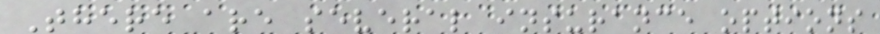There are several insurance options
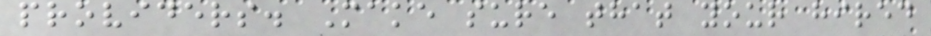providers. Make sure that your hired
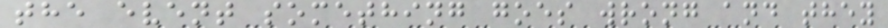the event something goes wrong and they
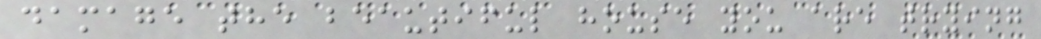damage the beautiful house you are trying
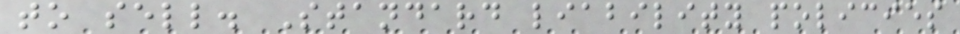to sell. Standard liability policies
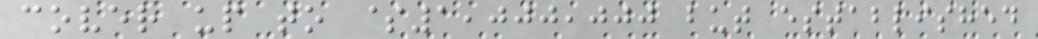cover up to $1,000,000 but established
